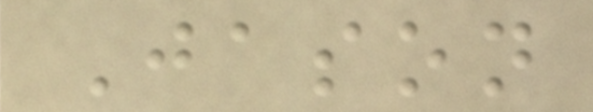Jason
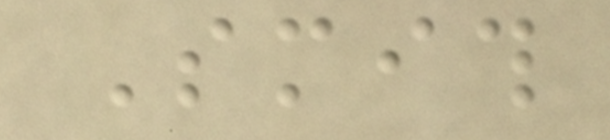Smith
